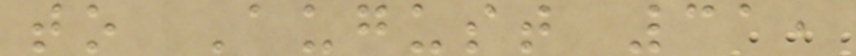to August 31,
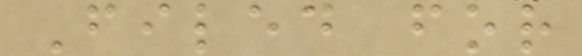Filed for
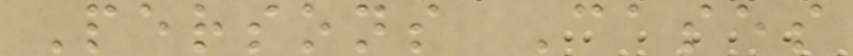Persons Cases
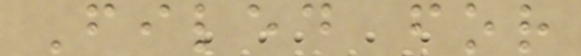Filed for
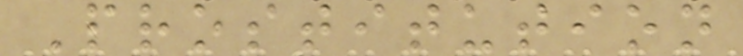Prostitution
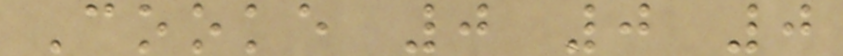Cooke 0 0 0
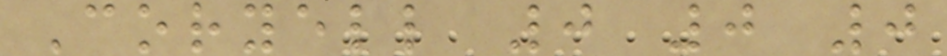Coryell 0 0 0
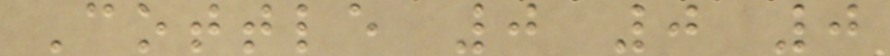Cottle 0 0 0
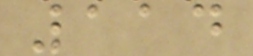114
